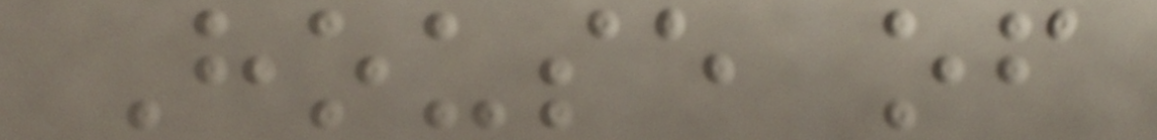House of
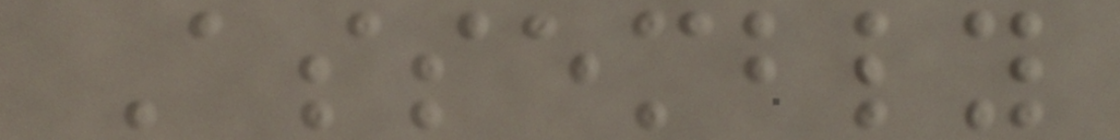Assembly
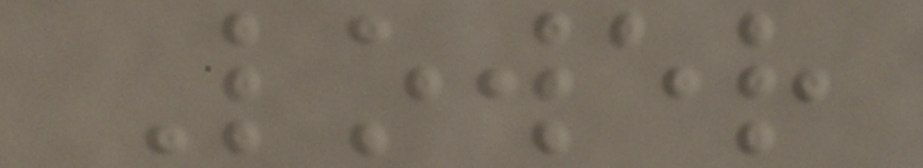Lower
